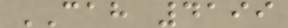CAH 4199
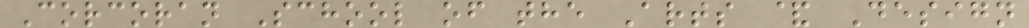Corcoran School of the Arts & Design
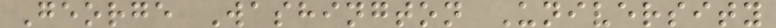George Washington University
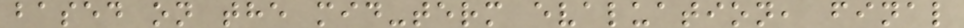based on the mid-term evaluation, final
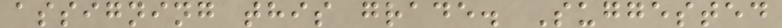assigning this grade. Suggested
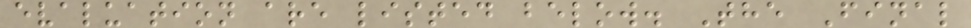evaluation are listed below. The Final
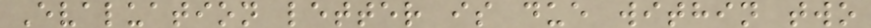Evaluation letter is due within two
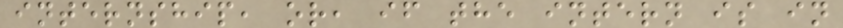internship, or, if the intern is in
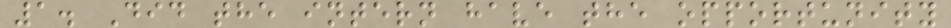1. Did the intern have the opportunity
